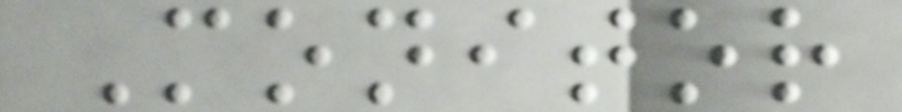Monitor
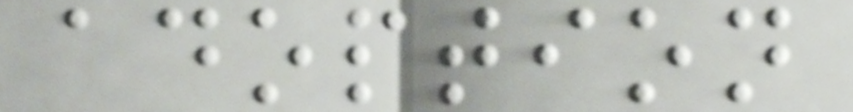adoption
